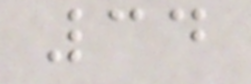34
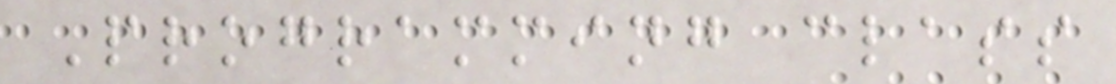Programming class
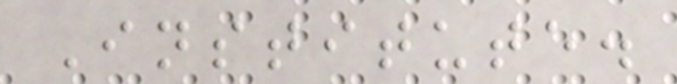Institute.
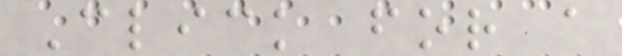Click for a
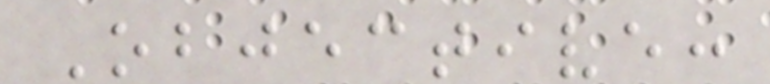Objective:
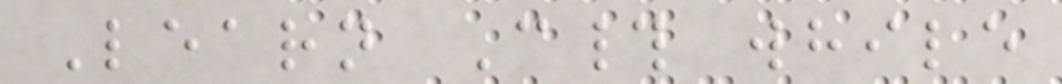Learn C# while
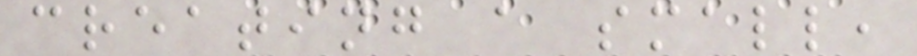creating a small,
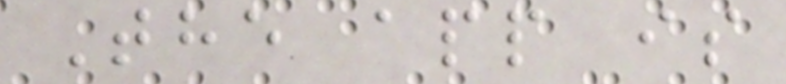The app is
